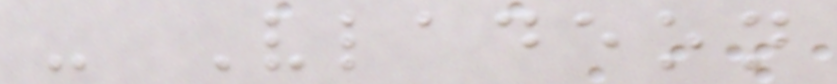- Vladeon
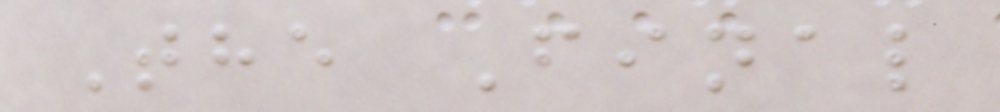The Final
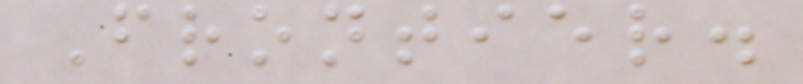Frontier.
